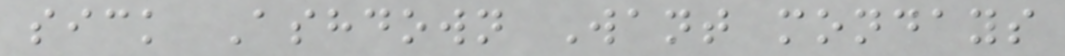sick Ashdown Want mondays
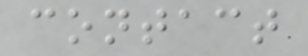contact
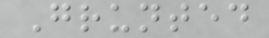Grunted
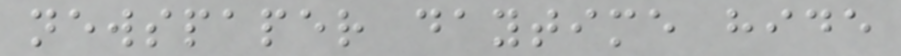newspaper daytime hide
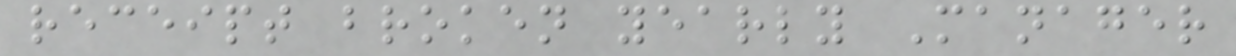receipt broken yearly Manager
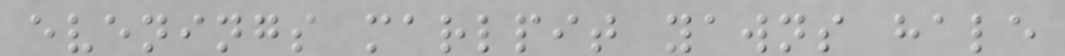evenings marlpit yawns hale
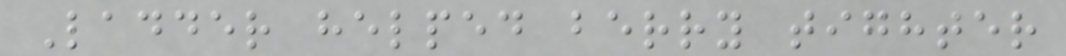Ladder helped berry tighter
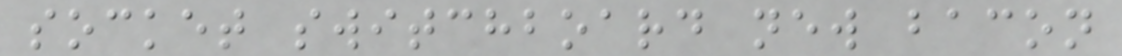socket switchboard new bacon
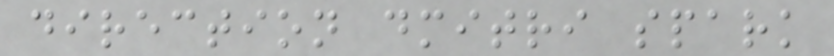direction dmitri spark
